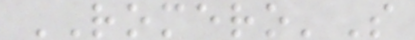ROMERO'S
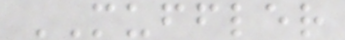MUFFLER
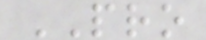PRO
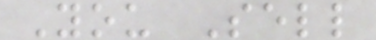You Sell
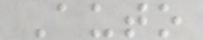Auto
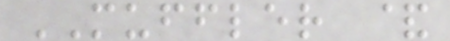MUFFLER &
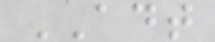ADT
